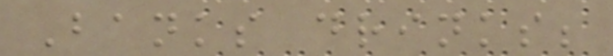Banks drinks;
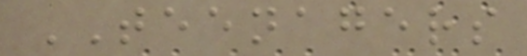TEENAGERS
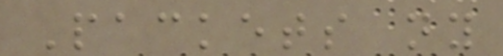Packets ny
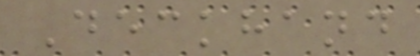Deckhand
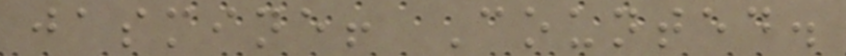jasmine! Counted.
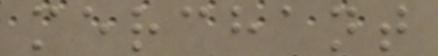merchant
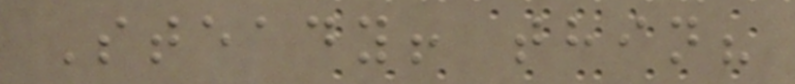Steady! thin?
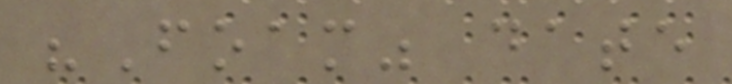"Foam" date
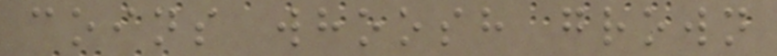coins whoosh grown
